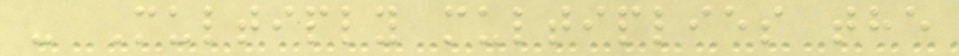- Multiply multiplies the
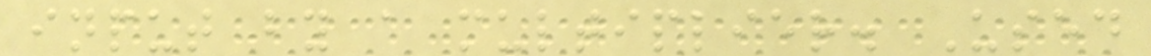input by a multiplier. Used
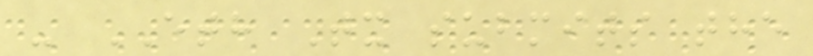- ETH Tx submits the
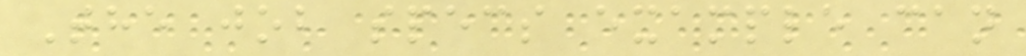The job specs example can
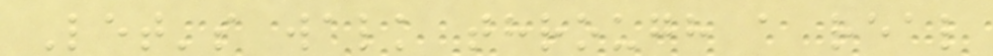Let's walk through a real
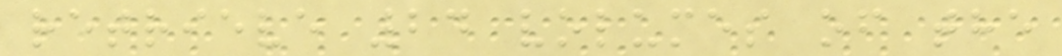retrieve 24 volumes of the
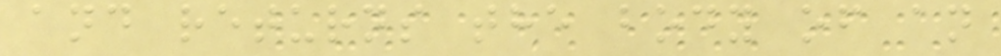and returns the body of an
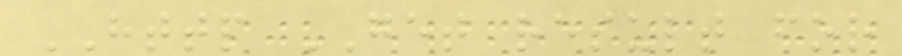HTTP GET result for
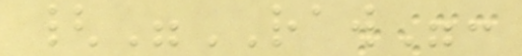{"RAW":
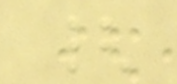{
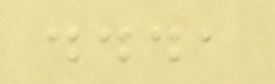...,
